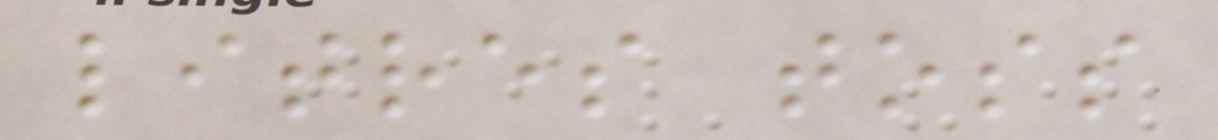litres toss
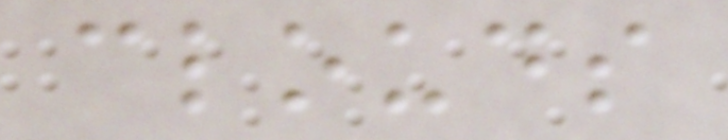clouds
